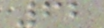62
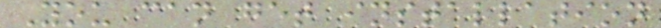You can get installation
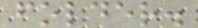folder.
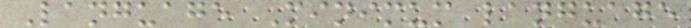Language Minimum language
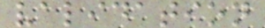validation
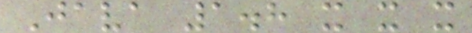Java 1.8 x x x
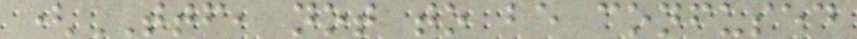(TTF, not to be confused
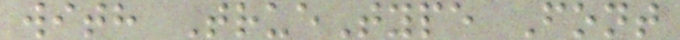with TrueType Font
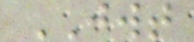JWT
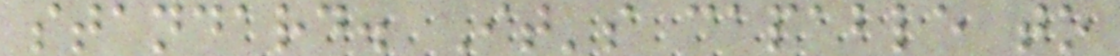standard. It's capable to
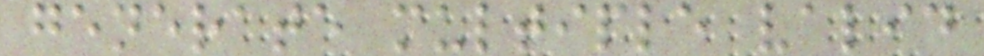generate multiple valid
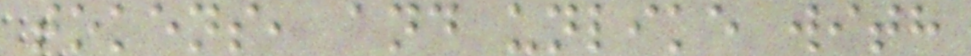tokens, and unlike with
